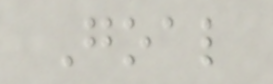Goal
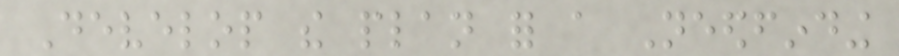Develop the plan for a Needfinding
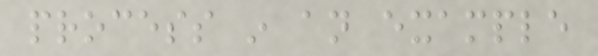process in an example
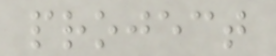project
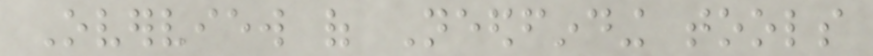Overview of Needfinding tools
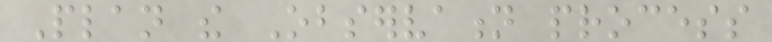Plan the Observation process
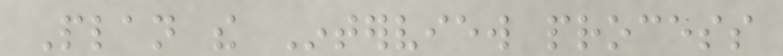Plan the Interview process
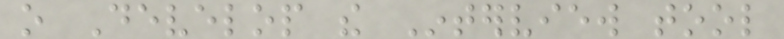o Develop the Interview tool
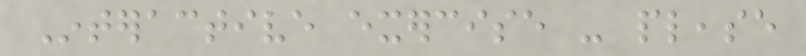Interactive exercise - please
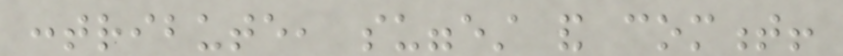contribute, suggest and comment!
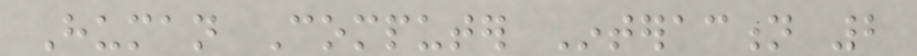Human Computer Interaction 2
